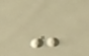-
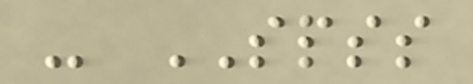- SPSS
